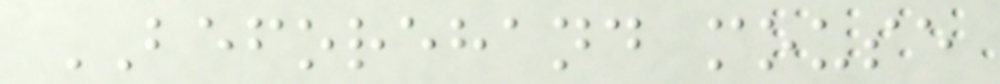BEFOREHAND mouse
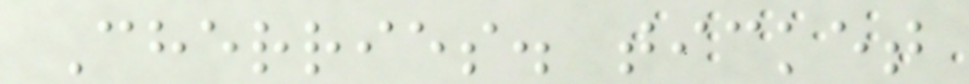Cherries. ticket
